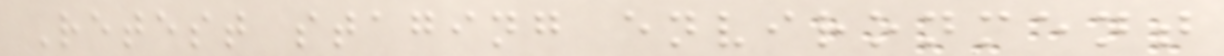Retest staging environment
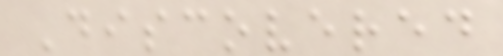Discovered
